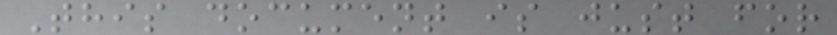This document is just for
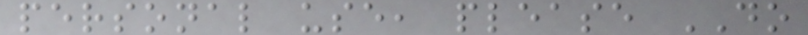personal use, please DO
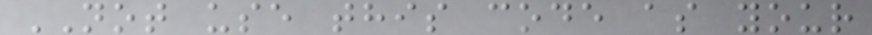NOT use this code as your
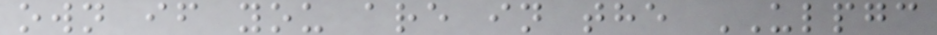own if you are in the ULPGC
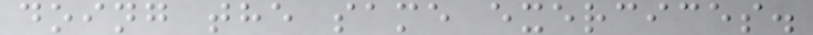doing the same exercices.
